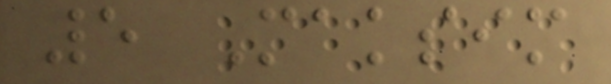5 Maksim
